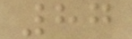87
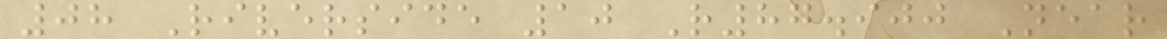08 Riverside 10 R87.900 Near
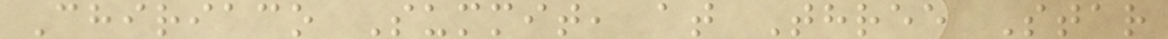Chiriaco Summit, at Three Star
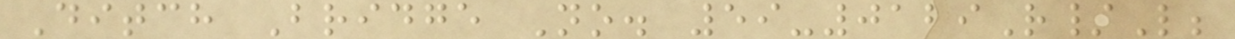Ditch Bridge No. 59-0129R/L;
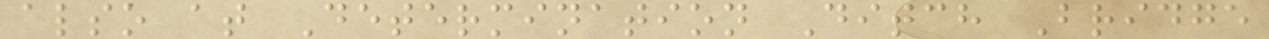also at Determination Ditch Bridge
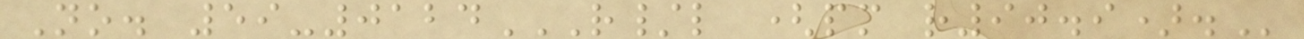No. 59-0124R/L (PM R90.9).
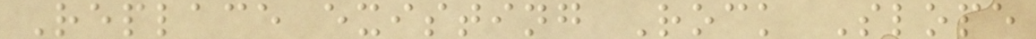Replace existing Rock Slope
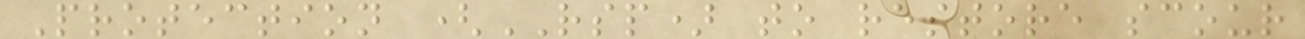Protection (RSP) to restore scour
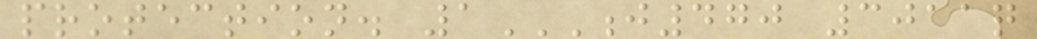protection. 1J470 3011Q
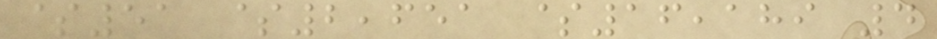$51 $2,651 $16,189 4
